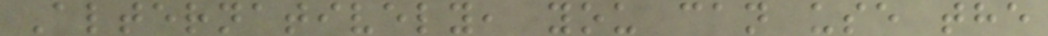Alternatively, you can use the
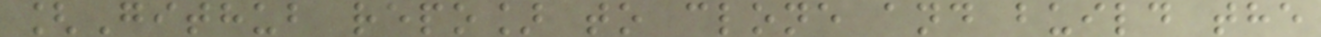[Github repo] to clone and build the
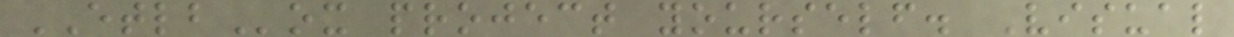ETLBox project yourself. Visual
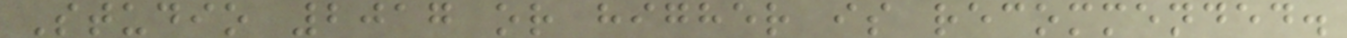Studio 2017 or higher is recommended.
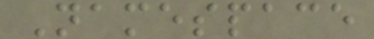Namespace
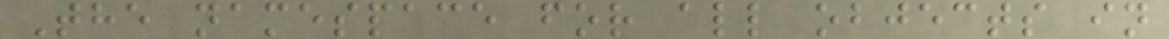The namespace for all objects in
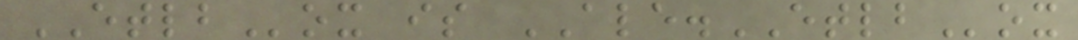ETLBox is ALE.ETLBox
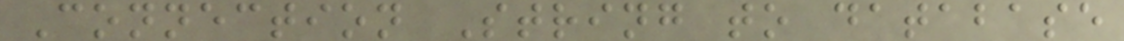Connection String to database
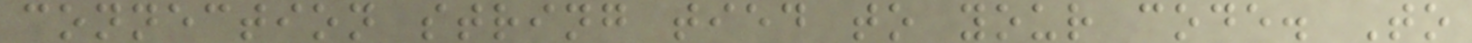connection string tied to your code. To
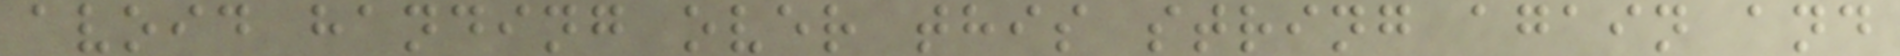avoid handing over this string again and
